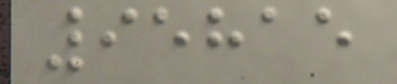95815
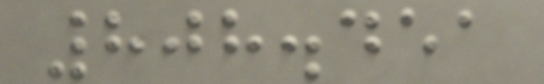808.451
